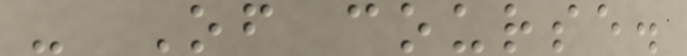- Of course.
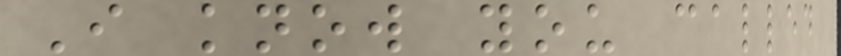I know you called
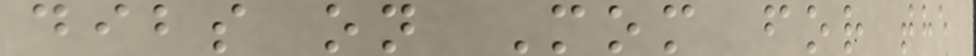dibs on Mom for the
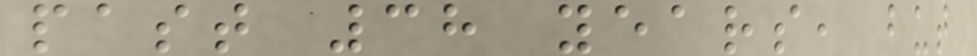past 38 years, but
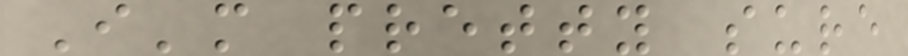I'm pretty sure
